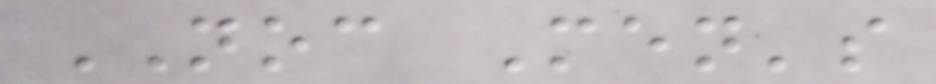NOC Men's
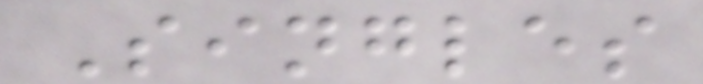Singles
